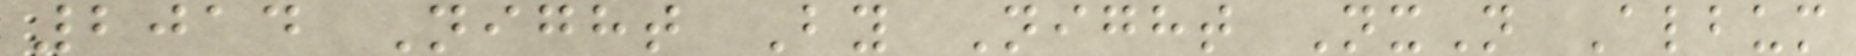2014 Night By Night NxN Album
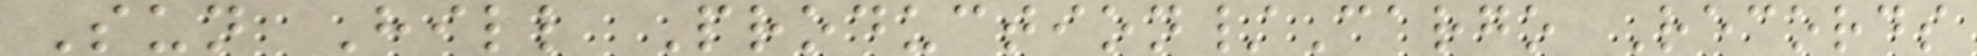Sun Hill Production/Cargo Records
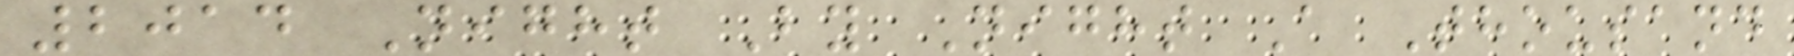2014 Night By Night A Thousand
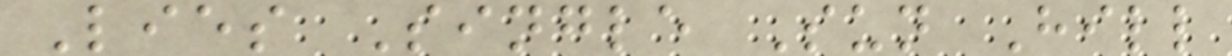Lies Single Sun Hill
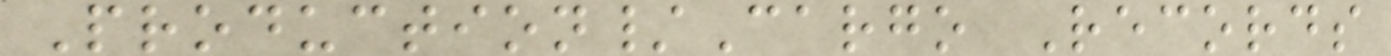Production/Cargo Records
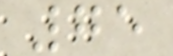75
